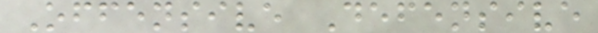Offensive Defensive
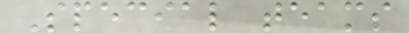Special teams
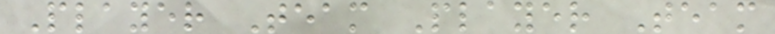Player Team Player Team
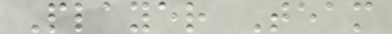Player Team
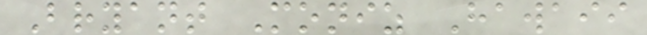Bryant Moniz Hawaii
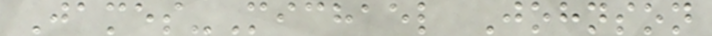James-Michael Johnson
